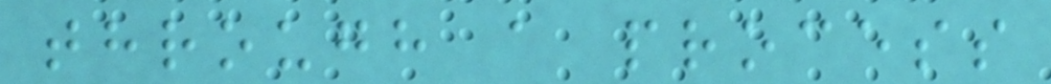through a process
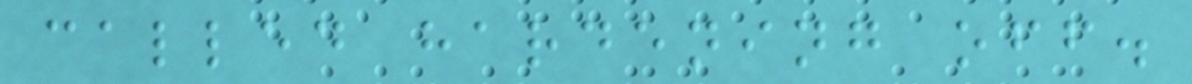called hardening off.
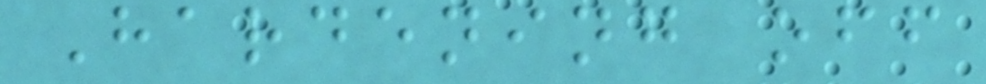Hardening off
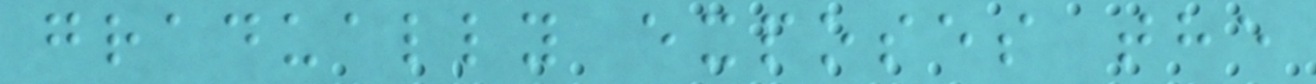gradually exposes the
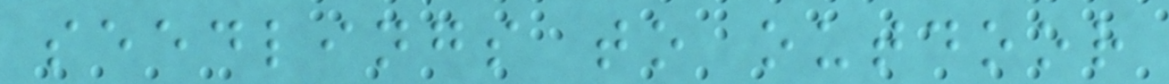seedlings to outdoor
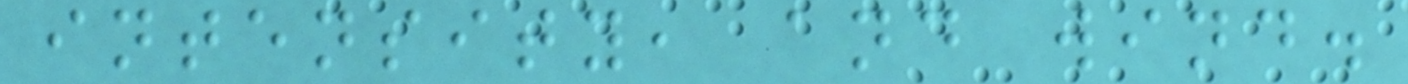intensity, and wind.
